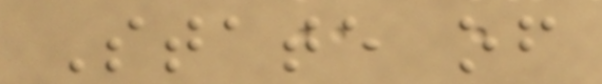State of
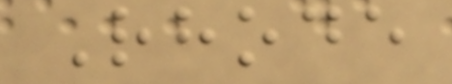Rhode
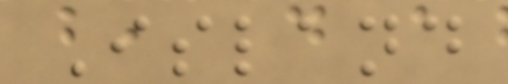Island
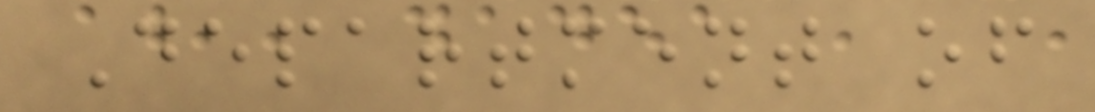Department of
